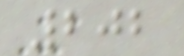202
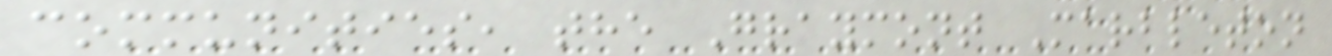communities, the Graymont Marbleton
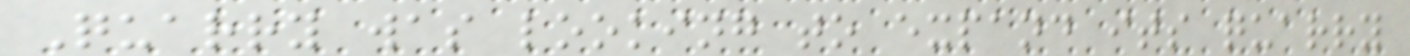Quarry was looking to expand its quarry
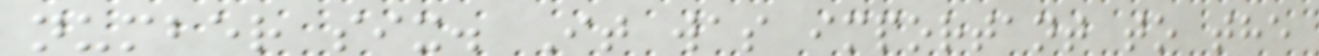number six. It was important to the
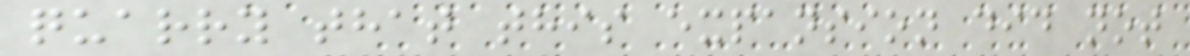quarry that this expansion did not
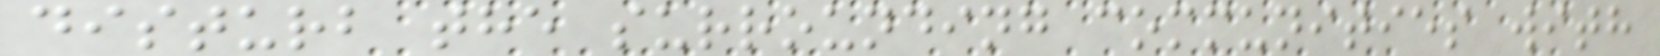disturb the surrounding communities with
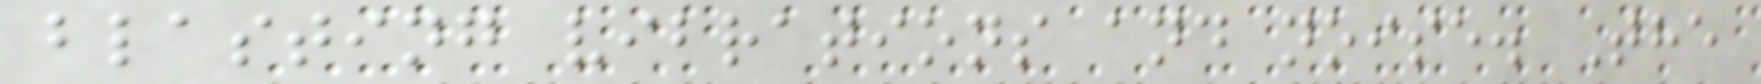blasting vibrations and noise. The
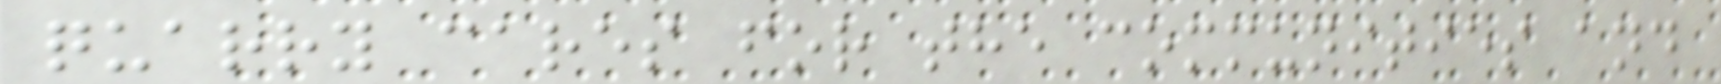quarry cares for the communities and
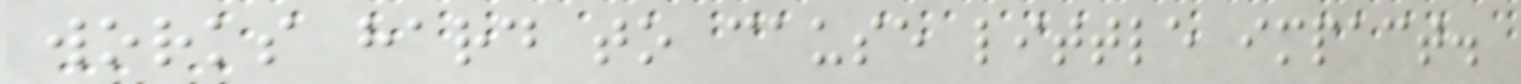works hard to cause little impact.
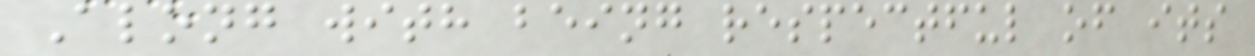Along with being respectful of its
